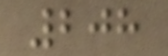208
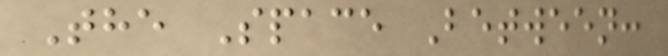The Space Between:
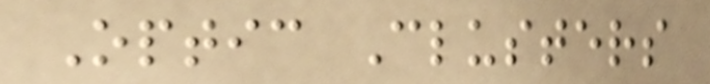Optic Clusters
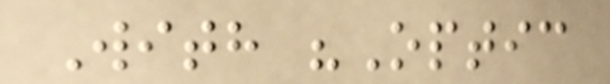With "Optic
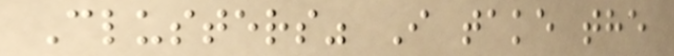Clusters" I take the
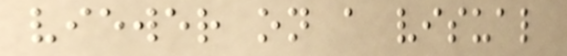viewer on a visual
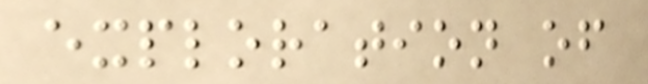exploration of
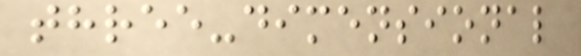three-dimensional
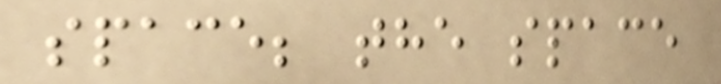space; the space
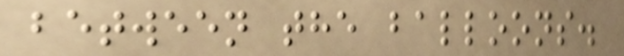between the balloons.
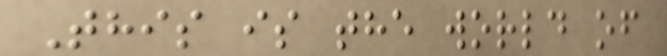This is the world of
